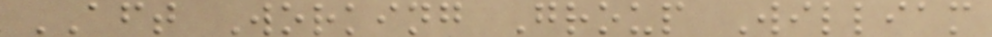AFT Working Group William
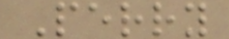Perry
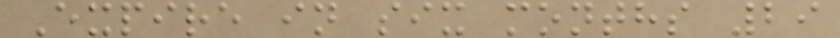Expire in six months 29
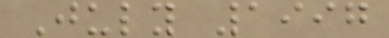July 1997
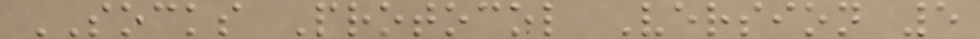SOCKS Protocol Version 5
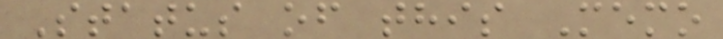Status of this Memo
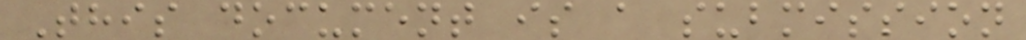This document is a submission
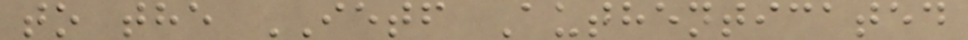to the IETF Authenticated
